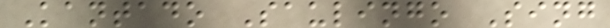Kantado Saulingo Sing
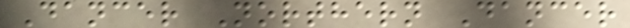Dancer Northern Dancer
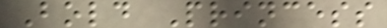Bold Princess
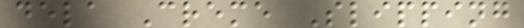dela Creme Slipping
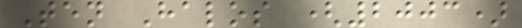Ten Halos (2003)
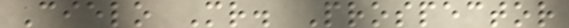Cielo Mr. Prospector
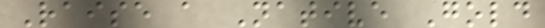Raise a Native Gold
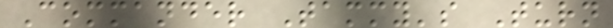Commander Tammy's Turn
